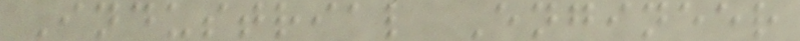Industrial Engineer
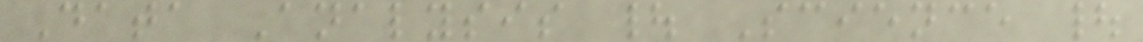Data Analysis | Science |
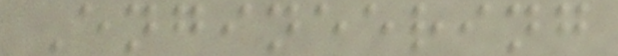Engineering
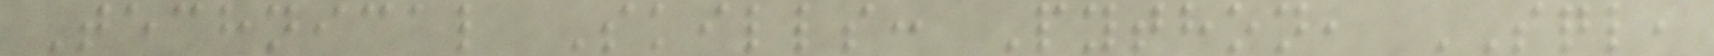Technical Skills: Python, SQL,
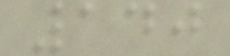140
